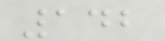142
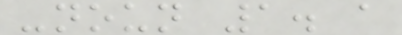-noun 1. a
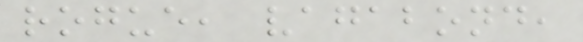rogue, vagabond,
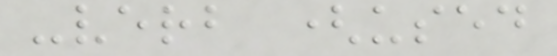-verb (used
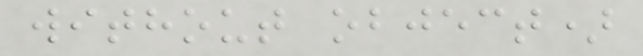without object)
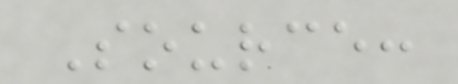Source:
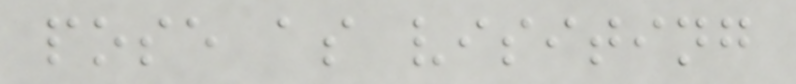pose as visiting
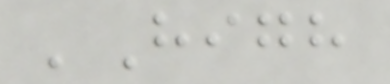'High
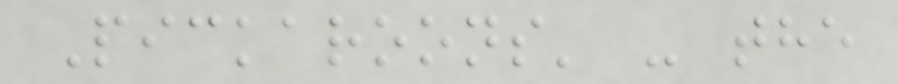Pickaroons' - the
